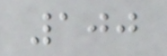100
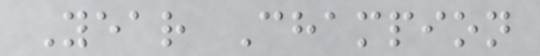Year Champion
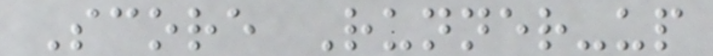Score Runner-up
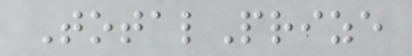TotalPrize
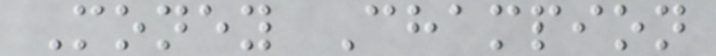Money Champion
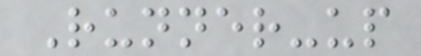Runner-up
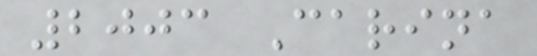2003 Carina
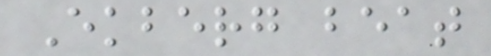Ekberg beat
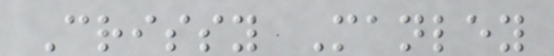Crissy Manley
